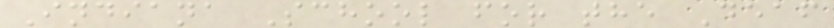Indiana School for the Deaf
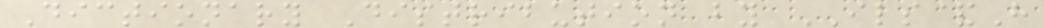Dictionary Distribution by ILS&H
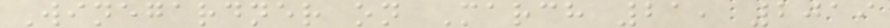Winegardner on March 21, 2019
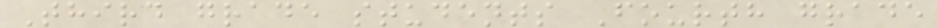Third grade students Fourth grade
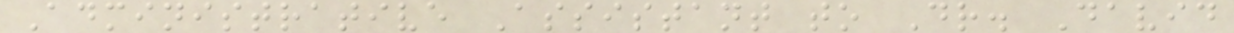Administrative Assistant to Dr. David
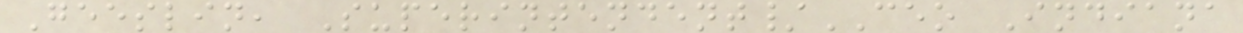Geeslin, Superintendent/CEO Indiana
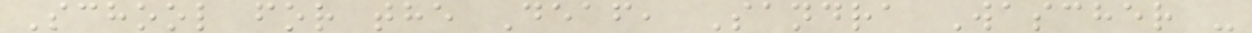School for the Deaf, Sandra Wascher -
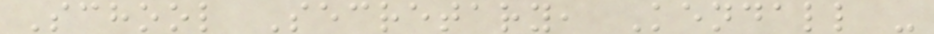School Secretary, Kendall -
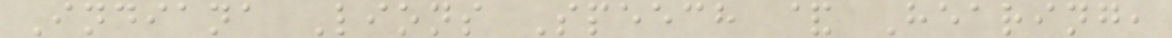Indiana Lions Speech & Hearing,
